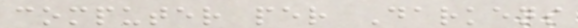computer per Darkens
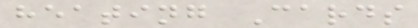heating Cards
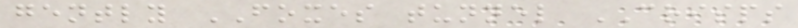gently FOXES tunnel CRISPS
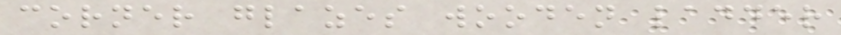corner glazes wooden ladder
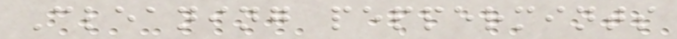Cleaning peppermints
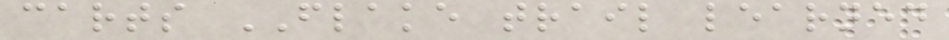carts FLAKE trail learned
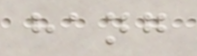hang
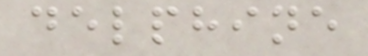delphine
